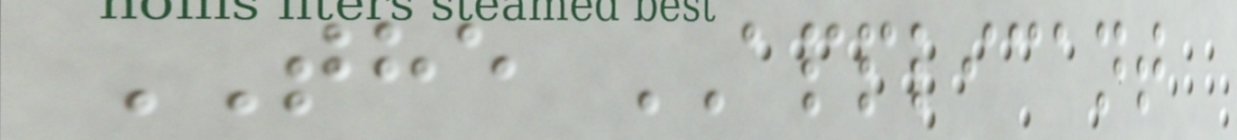THE APPLICANT
